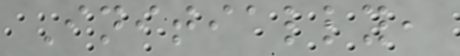Initially,
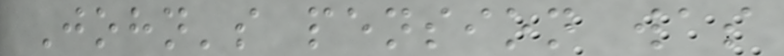John's pension was
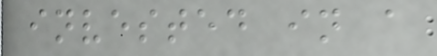invested in a
